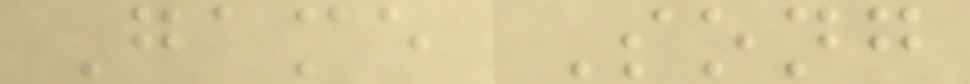Game Song
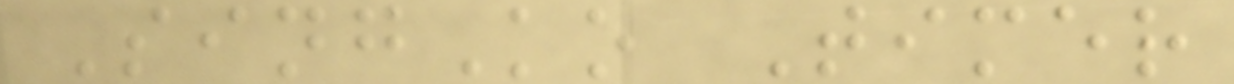SingKo Timer
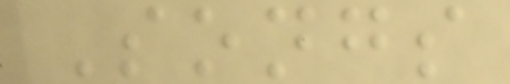Songs
